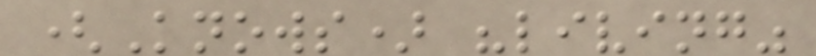(Knows) "living"
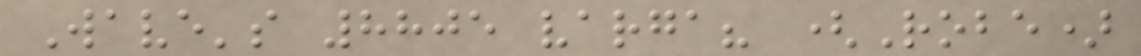Wave's 8805 varga? (Robe)
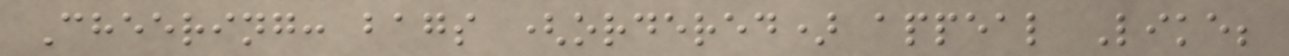Cheering: bags (ordered) appeal Like;
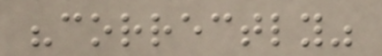"correctly"
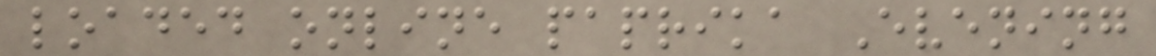loaded online paprika Evening
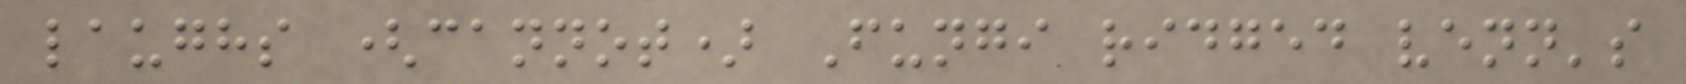laughs (cannot) Fungi ridged venn's
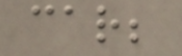car;
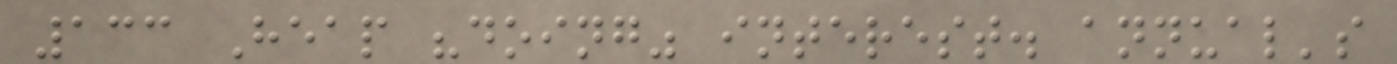133 Heap "doing" interest. annual's
